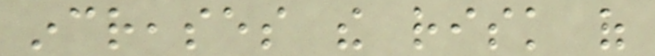increases the risk of
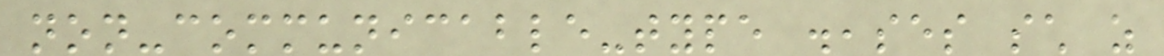non-communicable-type diseases such as
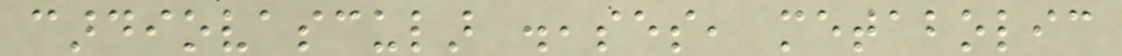cardiovascular diseases, metabolic
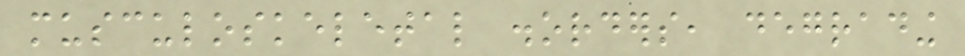musculoskeletal disorders, degrading
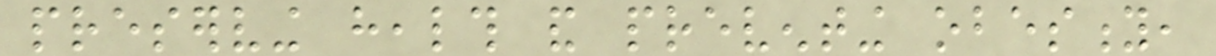preserving health and preventing obesity,
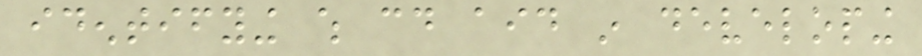identifying which could aid in developing
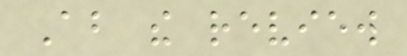About the review
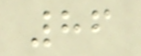86
